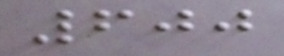600
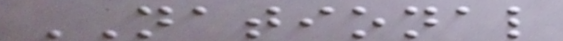NATIONAL
